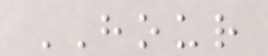HOUR
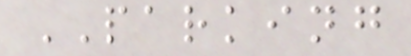PARKING
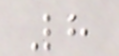8
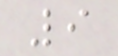9
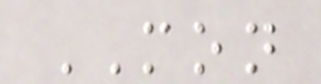MON
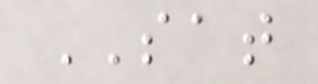SAT
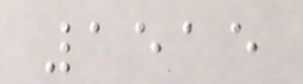1515
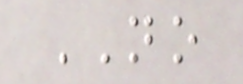NO
